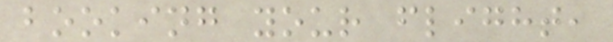booking your flight,
